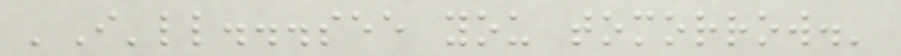'I'll...see you tomorrow.'
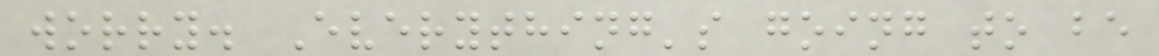worry. Everything's going to be
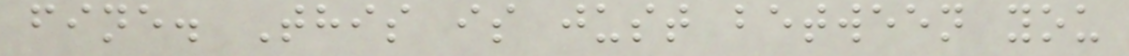fine. This is just between you
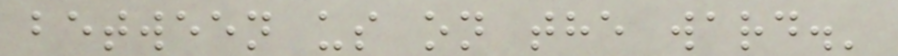between us on the ward.'
